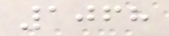1068
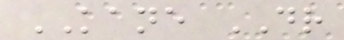KANE DR
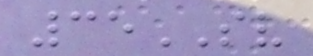35SV
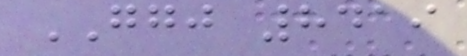GGJ 8419
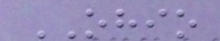OHIO
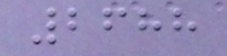2688
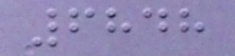6848
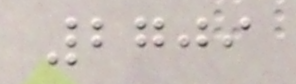2709
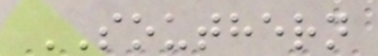SOUTHERN
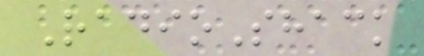RadioShack
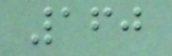160
